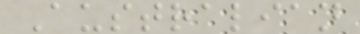Australian
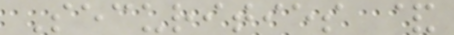Securities &
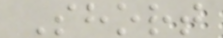Short
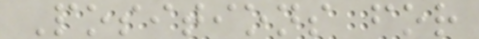Positions for
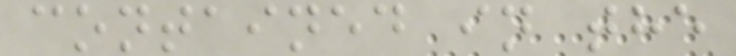contained in the
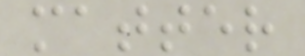matter
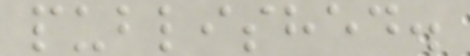published.
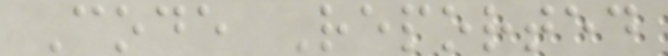Code Reported
